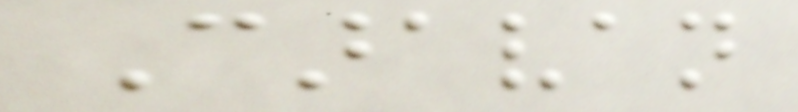Caravan
